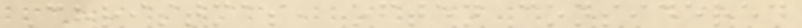Christmas, often considered
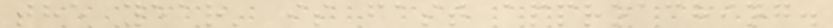the year' is fast approaching.
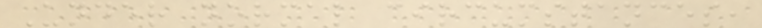Under normal circumstances,
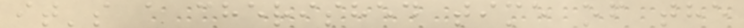it's a cherished time of the
